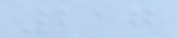217
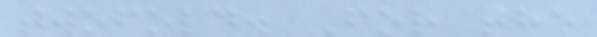twofold. For the
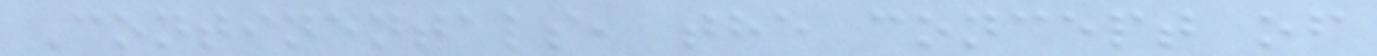Continentals, the concept of
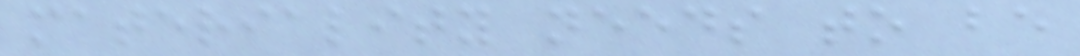materiality needs to be
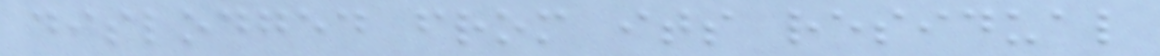dislodged from its residual
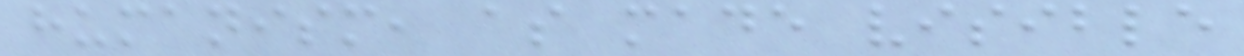humanism, as made visible
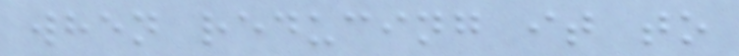when reducing it to
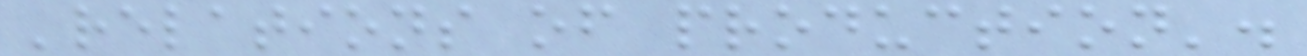'relations of production'.
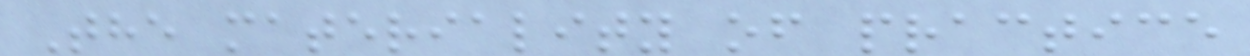The materiality of practice
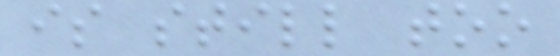is still too
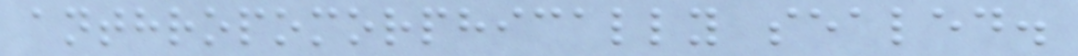anthropomorphically sealed.
